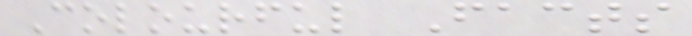Colourful Facts
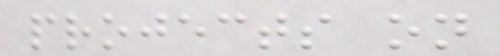projects on
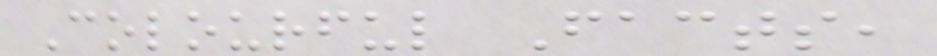Colourful Facts,
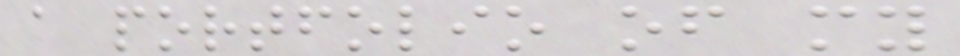a portfolio of my
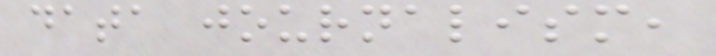data journalism,
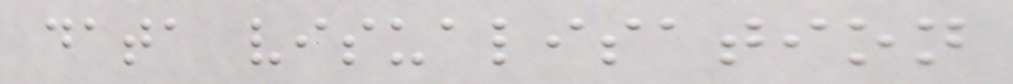data visualisation
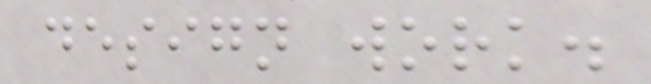design work.
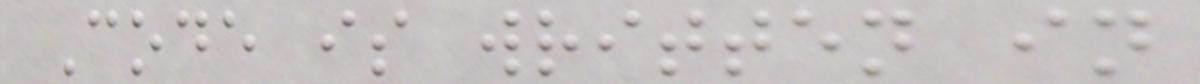Code is written in
